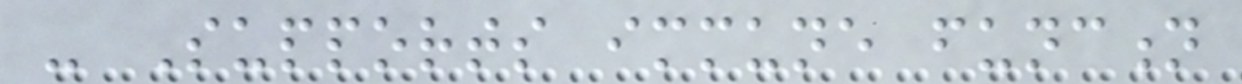- Supports immune function
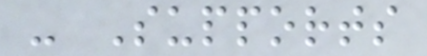- Supports
